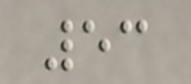53
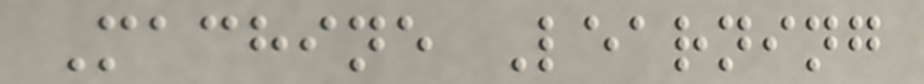Machine Learning
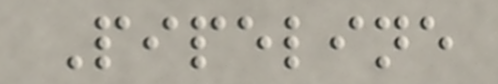Pipeline
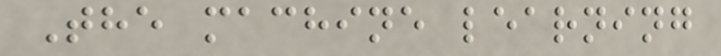The machine learning
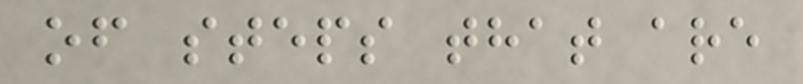of steps that are
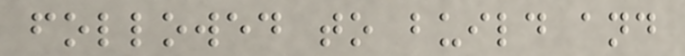followed to build and
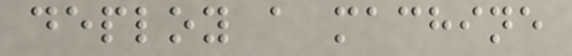deploy a machine
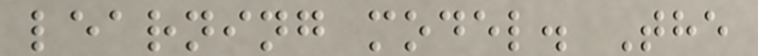learning model. The
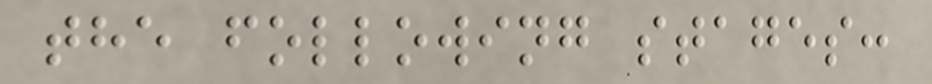the following stages:
